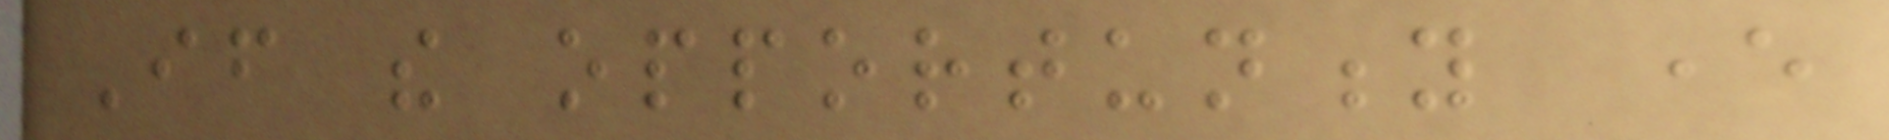If the opportunity ever
